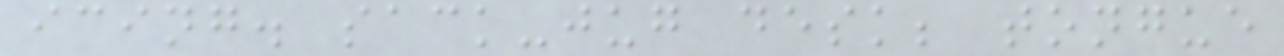icing. sack-jug desk; tongue
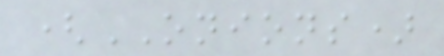(ONIONS)
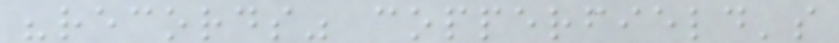"records" copperfield's
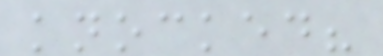knocked?
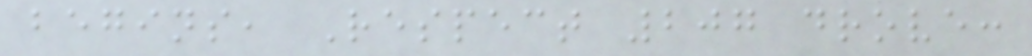begins, Respect 207 drove:
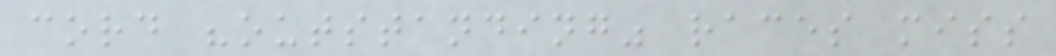cord "outstanding" races miss
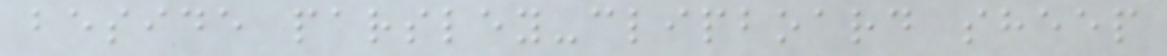beside parsley-clipboard sheep
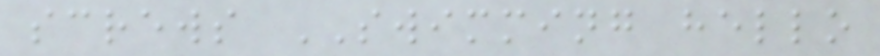screws SWIMMING hello
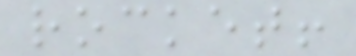rocket!
